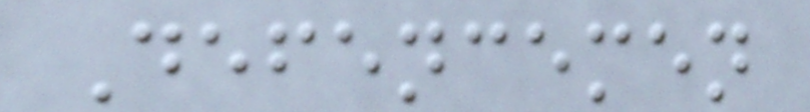Defencemen
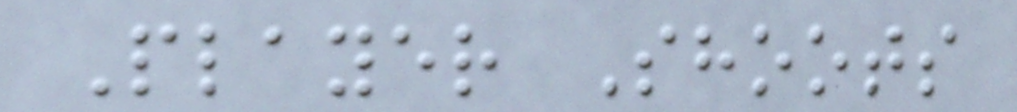Player Shoots
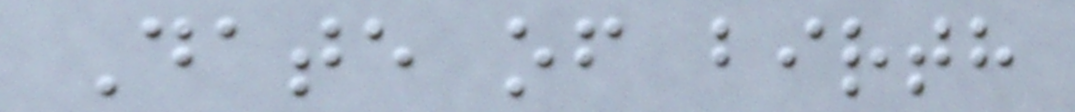Date of birth
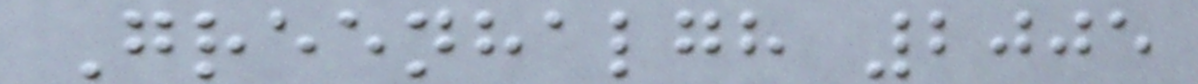Greenhalgh 2005
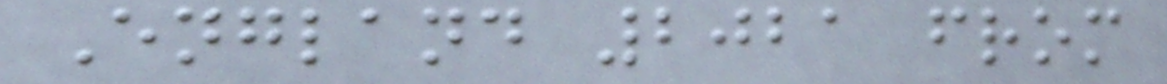England 2021 from
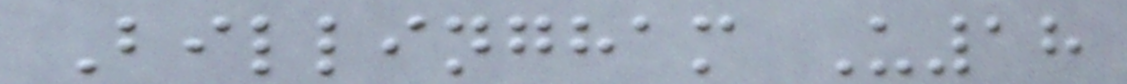Billingham U18
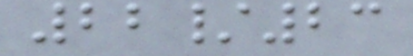22/23
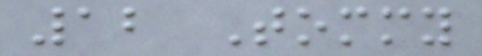12 Tommy
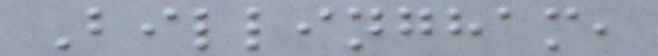Billingham,
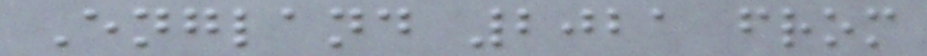England 2021 from
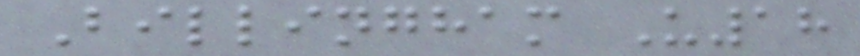Billingham U18
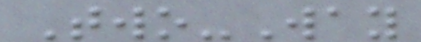Two-Way
